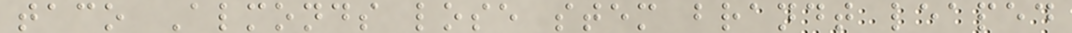taco Almonds lose stem brandt leaped
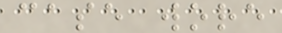case wore
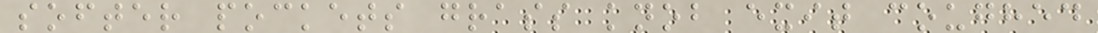softer pockets grass knob exit coughed
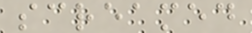screamed
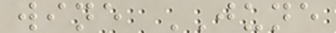wine JUNE
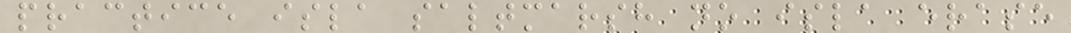practice isla saltmarsh no isla erase
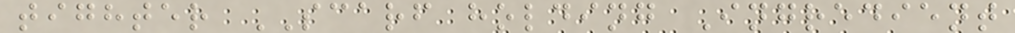tighter SCARF holding Ingredient
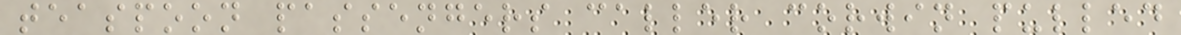teaspoon passengers caller corwin pulled
